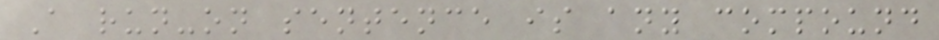A run-on sentence is any compound
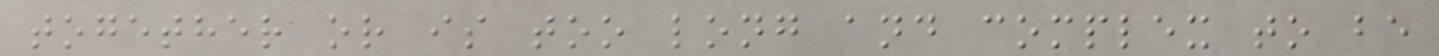together or is too long and complex to be
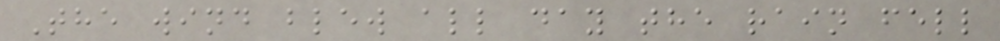The wind blew all day the rain fell
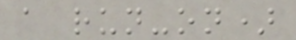a run-on)
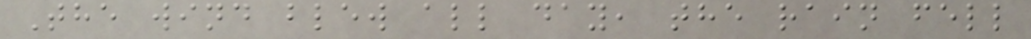The wind blew all day, the rain fell
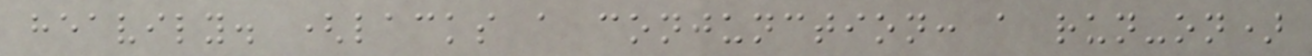heavily. (lacks a conjunction: a run-on)
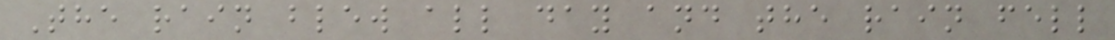The rain blew all day and the rain fell
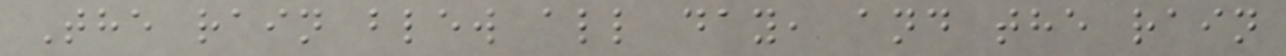The rain blew all day, and the rain
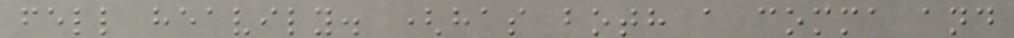fell heavily. (has both a comma and
